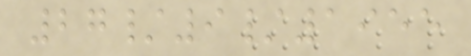27/9/1955
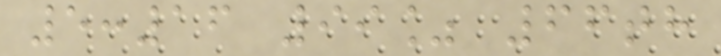5:16 99% 66th
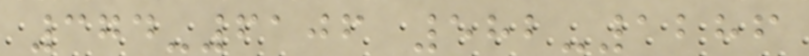374-6106 582-1286
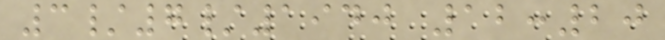3/7/1940 12:20
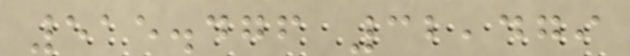515.476 32,479
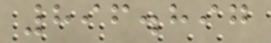896.897
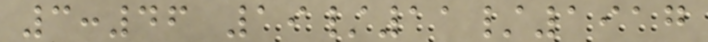3:46 19/11/1917
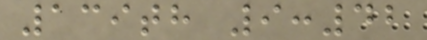139th 9:42
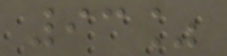93%
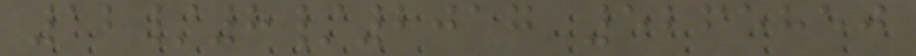12/8/2017 5265850
